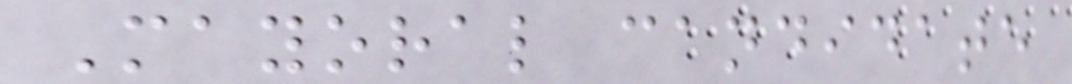Mayoral candidate
